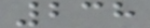238
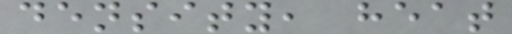density, heat
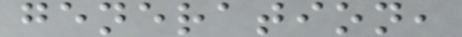generation,
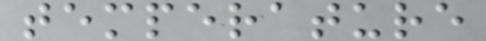temperature
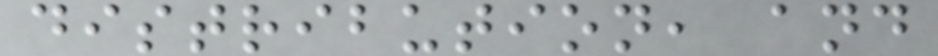distribution, and
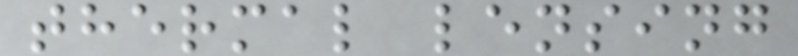thermal lensing
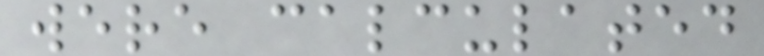were calculated
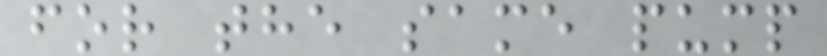for the same pump
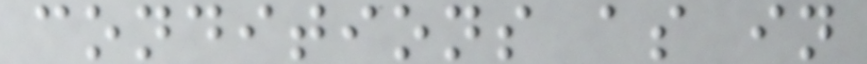conditions as in
